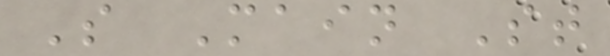S Main St
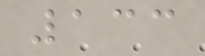133
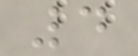4
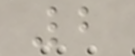2
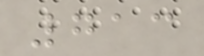713
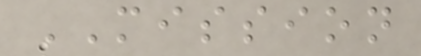MISSION
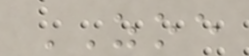ZOE
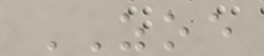ZOE
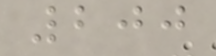200
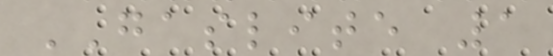GASLITE 1
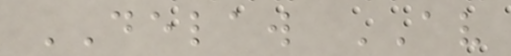DELAW AV
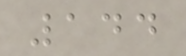144
